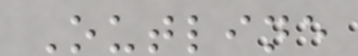Outline
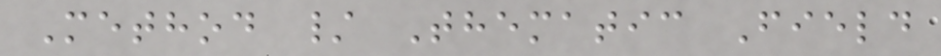Method / Thematic Field
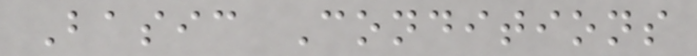Basic Conditions
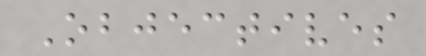Objectives
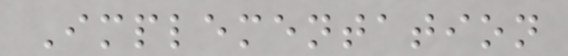Implementation
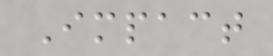Impact
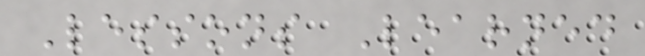Lessons Learned
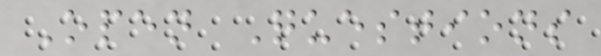Open Questions
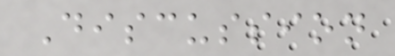Discussion
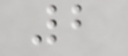2
